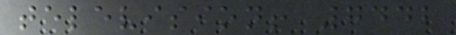television! 7442
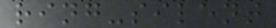ring-silent
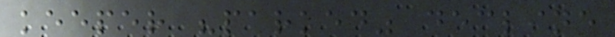keeper "parked" decline
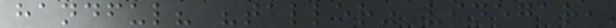handful? "taller" vinegar,
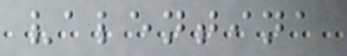valentina
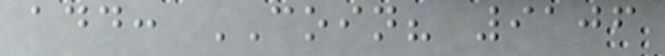add: COIN? 9106
